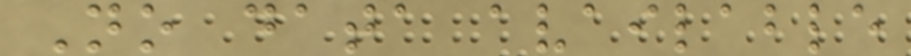No data available
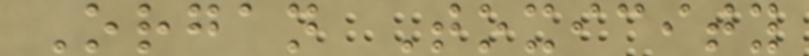Organ Toxicity
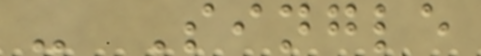- Single
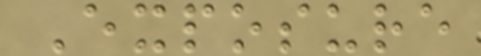Exposure
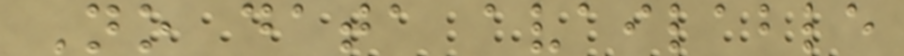No data available
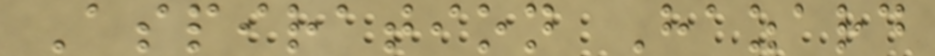Aspiration Hazard
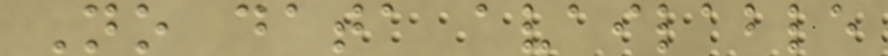No data available
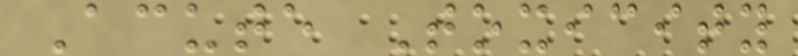Acute Toxicity
